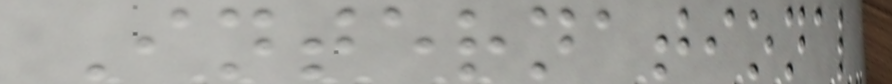International
